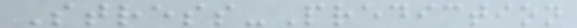Stress-Prediction
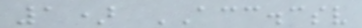1) ACC.csv
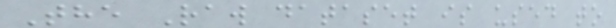The Raw dataset is used to
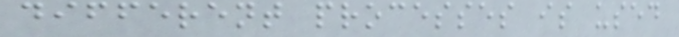different processes is used
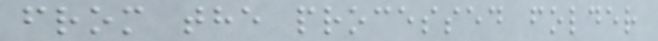from the processed folder
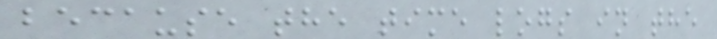because the time logs in the
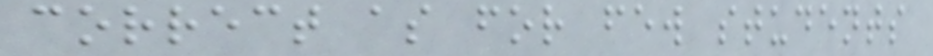correct as for few students
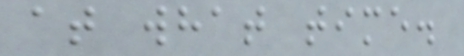at what time.
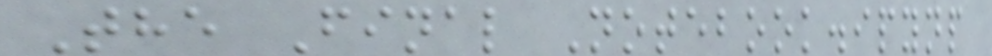The Final Notebook.ipynp
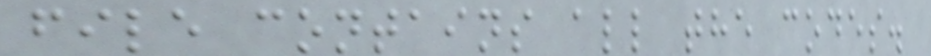file contains all the codes.
